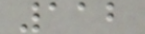112
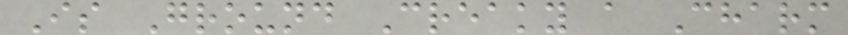Is Ground Creaky a Charm
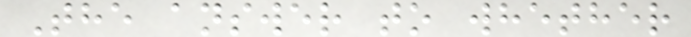The answer to whether
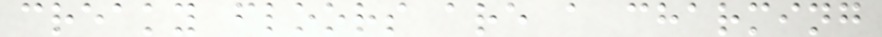creaky floors are a charming
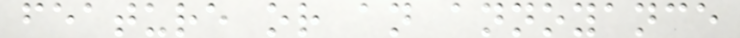feature or an annoyance
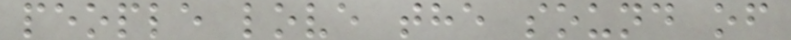people love the sound of
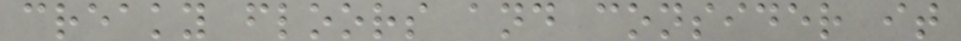creaky floors and consider it
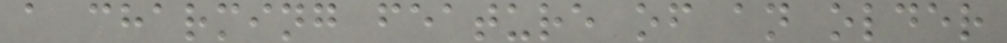a charming feature of an older
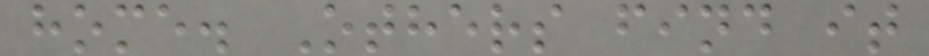home. Others find it
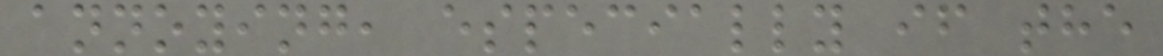annoying, especially if the
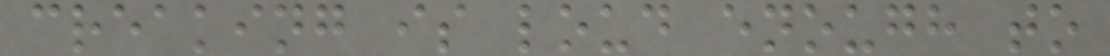creaking is loud enough to
